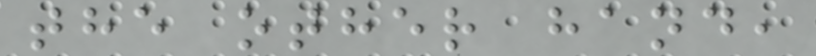the other hand,
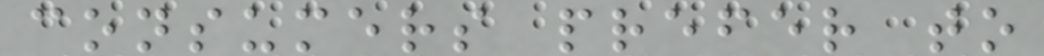consumers prefer to
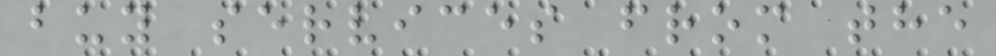buy services from the
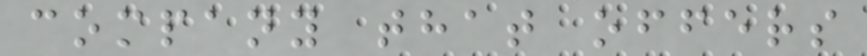company that offers
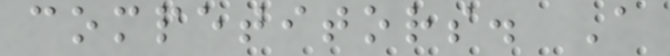competitors. A
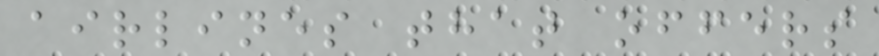airlines that offers
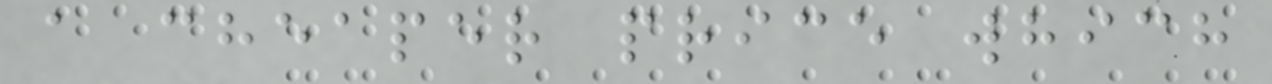a cheaper price which
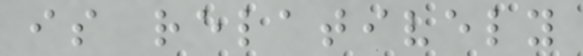is relatively
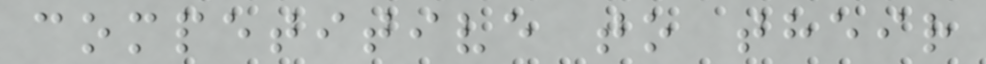competitive to their
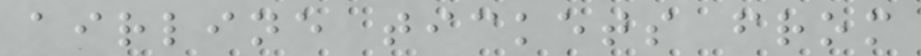airline tickets from
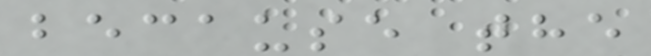because the
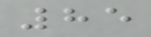85
